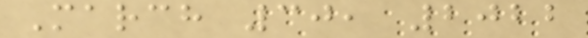March 30, 2022
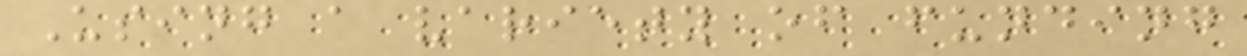Using a variety of funding
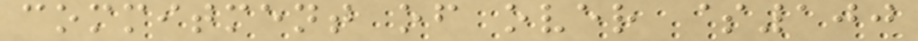commitment of over $100
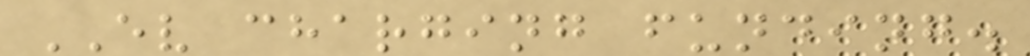EV charging funding.
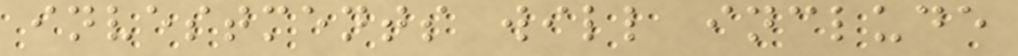investments will include
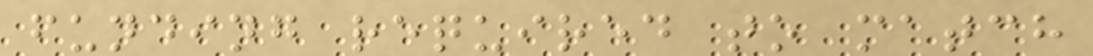funding required to match
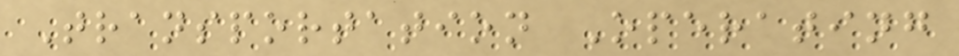Transportation Operating
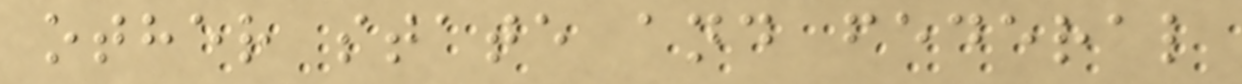other state and federal
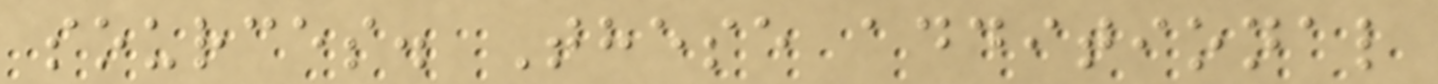sources. These additional
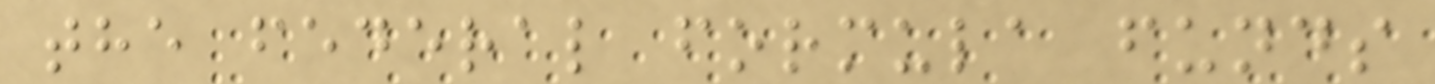the federal formula funds
